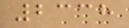2338
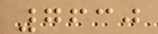7630
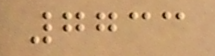7733
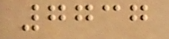7737
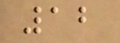12
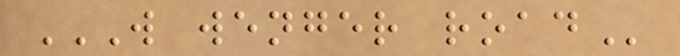W WENGER ROAD
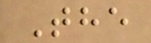The
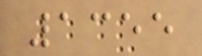1355
